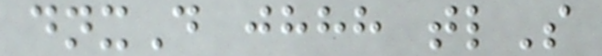dnxD jhhh tlS
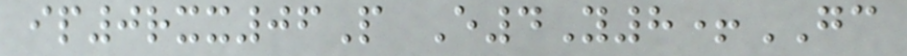ip0rxx06P E4Y8+GC
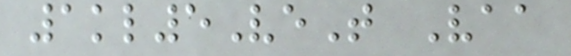1kl5VeT Vaa
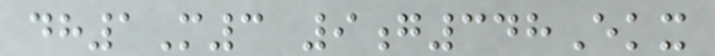dh1M3 9g348Ekx
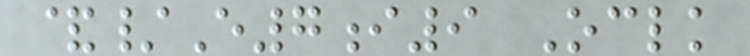&/E7i9 Oclk
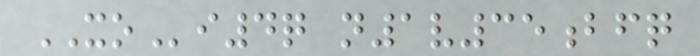XOi4q n1v35bfq
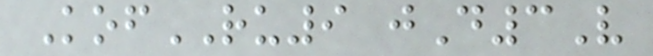KofRU9 jD3V
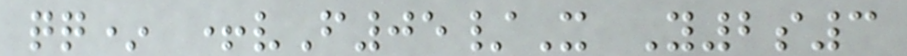qq* +vF05/X Y2s3
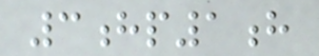3hp1h
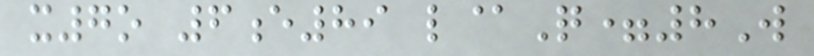x7o 6e89 l@Q=8W
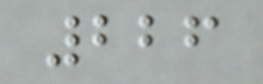226
